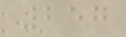257
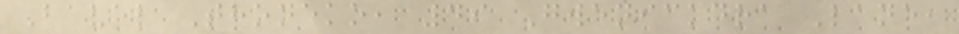Bavel Thoneko, 49 Gwenickdra Lane,
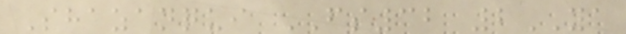Shazanqui FS32 2YA
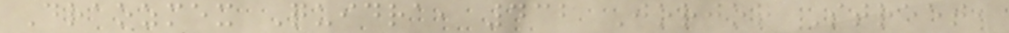Draozmex Quidra, 432 Jorjor Street,
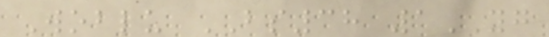Woblu BS38 1YG
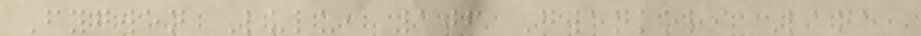Fygwen Lulu, 106 Gwenkori Lane,
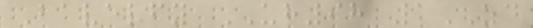Bavelfy UH98 1ZD
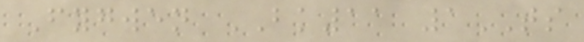Fygwen BK11 1TS
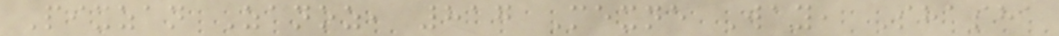Pixzan Zanoz, 817 Mexne Way, Shasha
